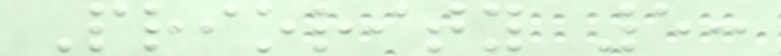Priority 5:
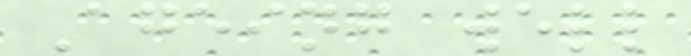Ageing well
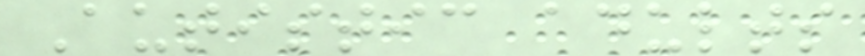Autistic adults
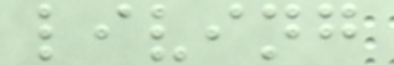living
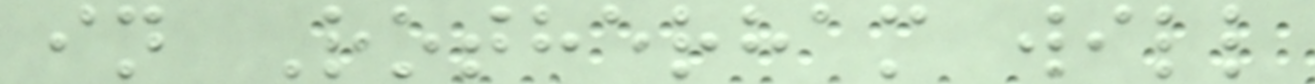in Rotherham will
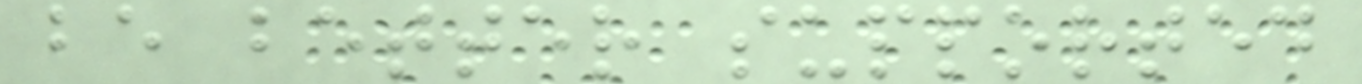be better supported
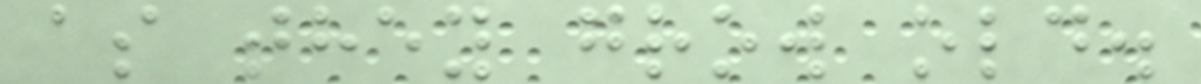as they grow old.
